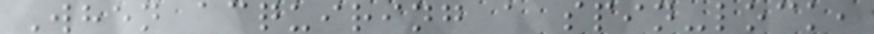When acquiring a spin-lock,
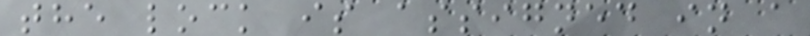the lock is assigned in a
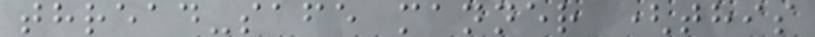thread-safe manner (this
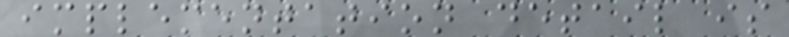implementation detail is
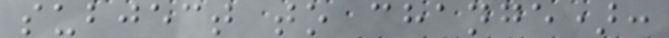subject to change):
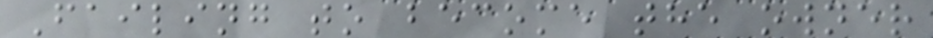Failing to become the owner
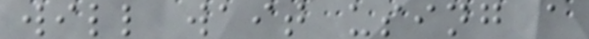will wait using a
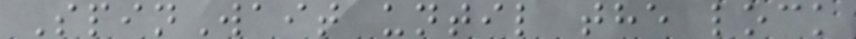SpinWait until the lock
